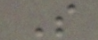S
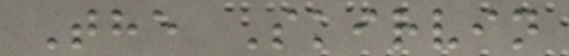The Skirvin
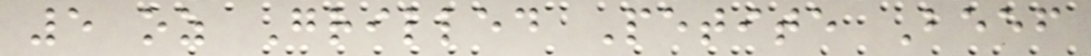5 oz Grilled Petite Beef
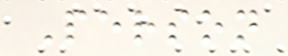Person
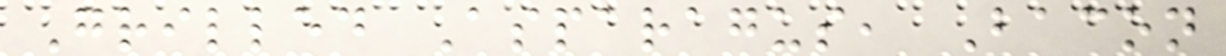Grilled Asparagus, Bacon
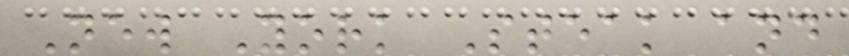New York Steak and
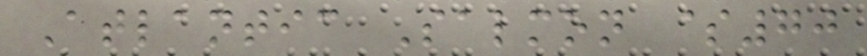Atlantic Salmon $70
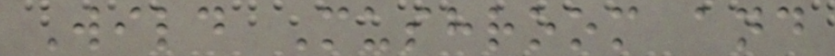Wild Mushroom and
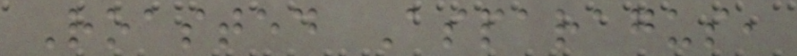Roasted Asparagus,
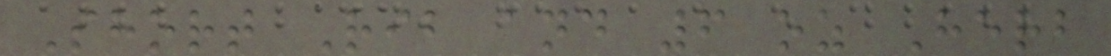Short Rib and 6 oz Herb
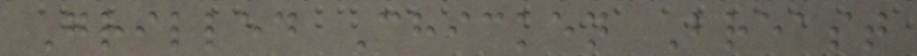Grilled Chicken Breast
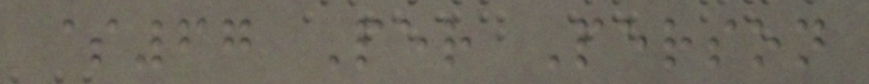$67 Per Person
